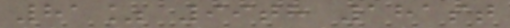81% 99th 181st
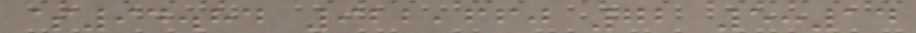$94.84 922,660 72 5:14
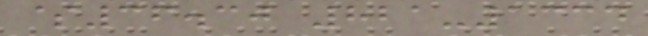$36.30 821-1334
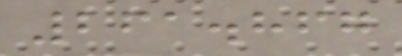261.867
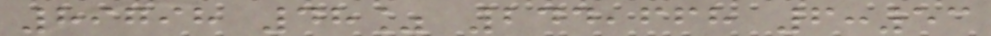89798 48% 244,668 6:53
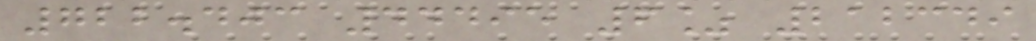722.403 44495 6% 212349
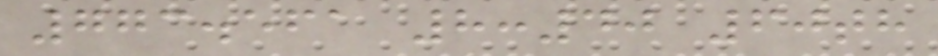773.561 8:40 60th
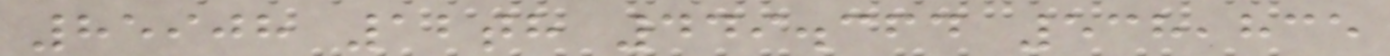85908 12th 449.364 538,835
